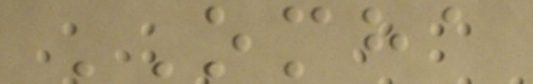OMHA
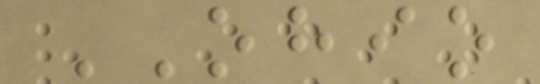OHIO
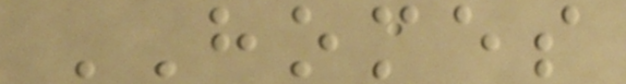HOMES
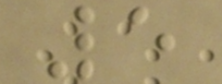5
